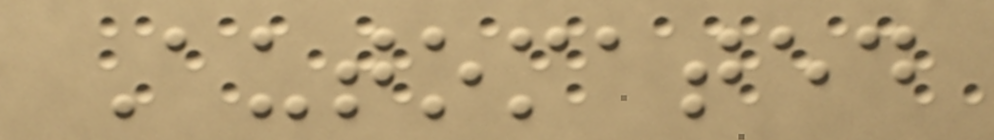Automated
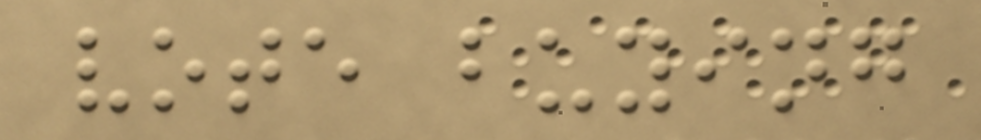vote buying
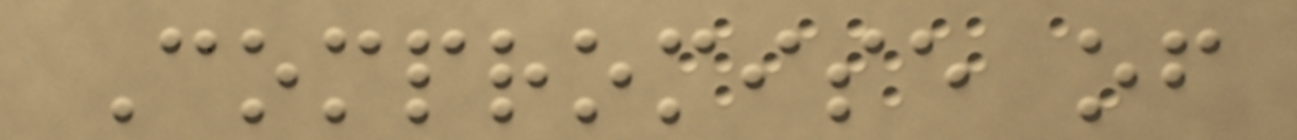Compromise of
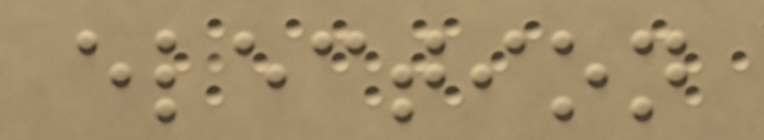election
